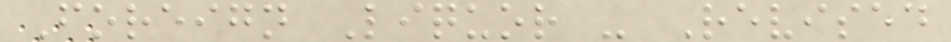Foreign Liquor - Revised
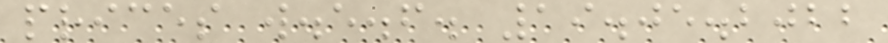prices w.e.f. 19.05.2022
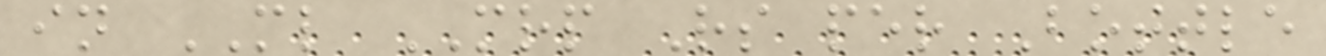in ML MRP Rs per Bottle
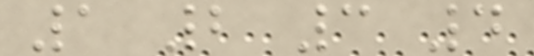1 2 3 4
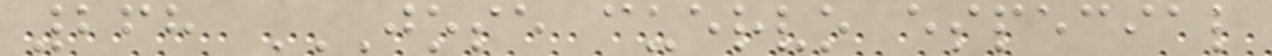268 JOSE CUERVO ESPECIAL
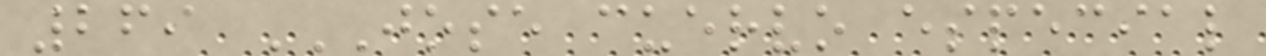269 JOSE CUERVO ESPECIAL
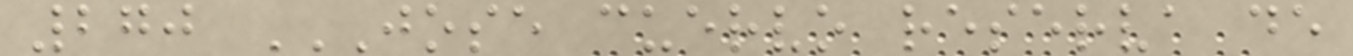270 JOSE CUERVO RESERVA DE
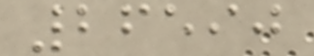26590
